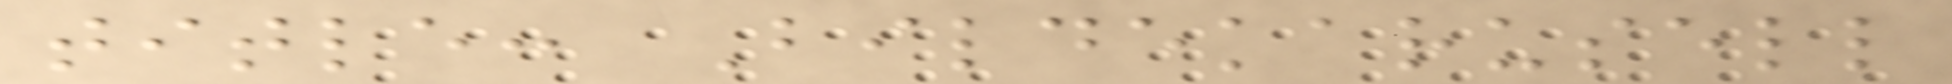title: Bildekarusell
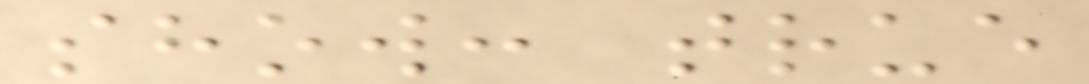show: true
